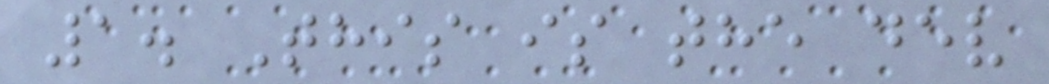1. This is the dev
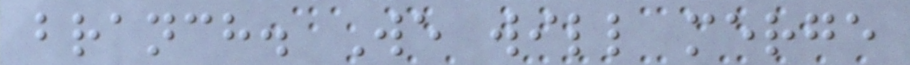branch. We will merge
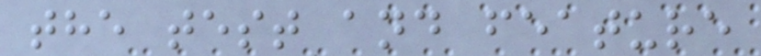the test and feature
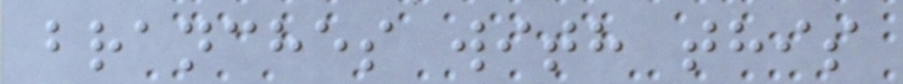branches with this
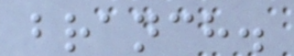branch.
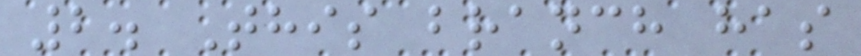2. This branch has
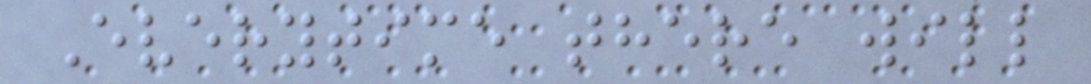Everytime there will
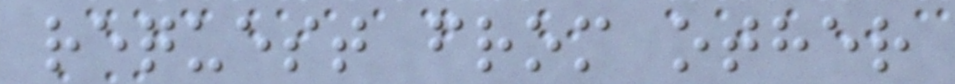request from other
